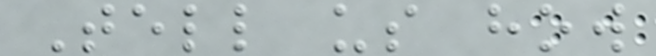Tell us how
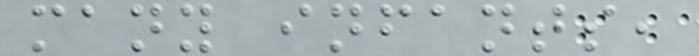many infants,
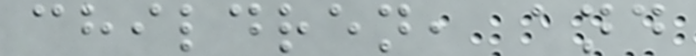children, and
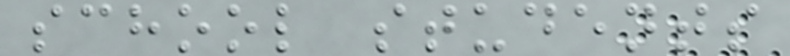school students
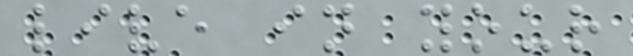live in your
